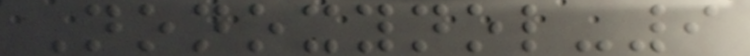Nonoxynol-9
